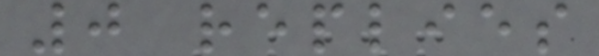0 replies
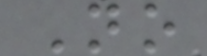No
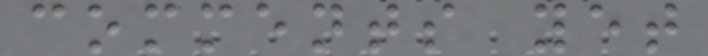comments yet
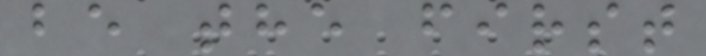be the first
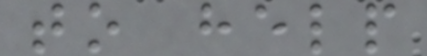to help
